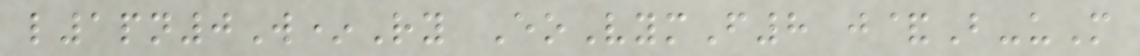l1pn0W*Ry EoVymF8 j&B-uM
